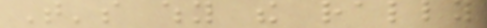That's why the rally
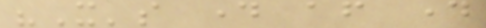"It's day after day
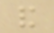and
